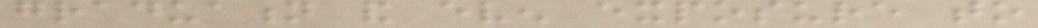graduation and even exposure to
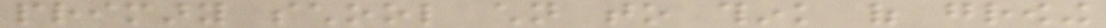primary school children to think of growing
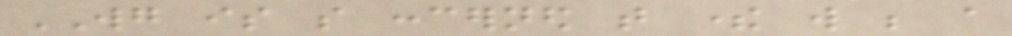WG is so concerned that there will be a
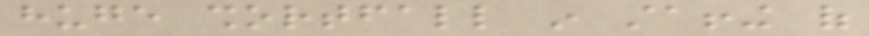huge shortfall in staffing of
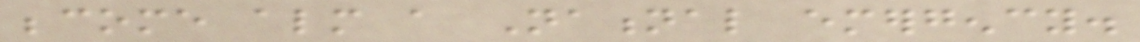become almost a National emergency.
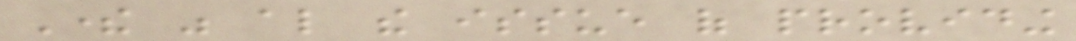There was also the issue of providing
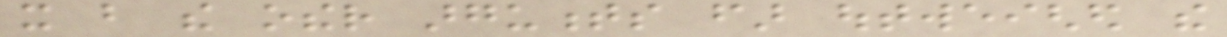it but the other arguments far outweighed the
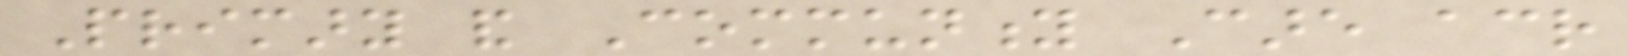Primary and Community Care across
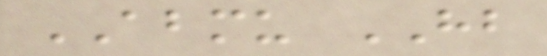ABMU HB
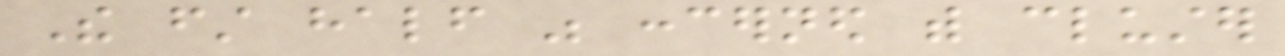The first half was concerned with cluster
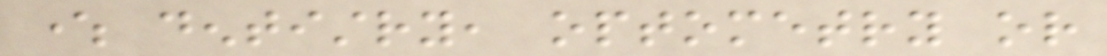where dentistry, optometry or
